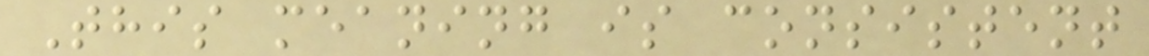This meaning is consistent
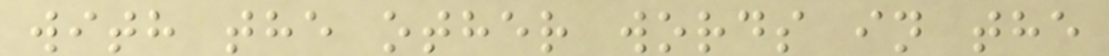with the other words in the
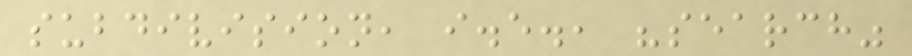subdivision, i.e., "search"
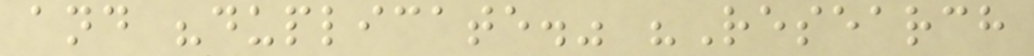and "duplicate." "Research
